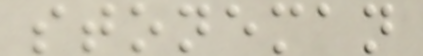stoneman
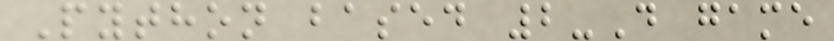Python based 2-D game
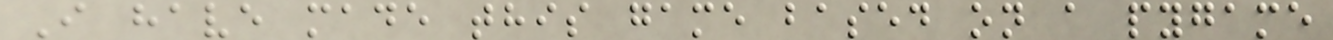I have made this game based on a pygame
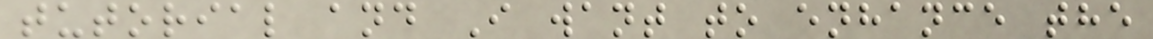tutorial and I want to enhance the
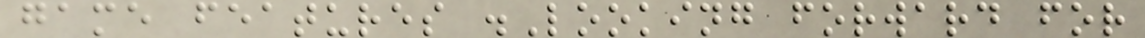game features .Looking forward for
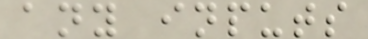any inputs
